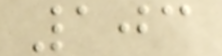103
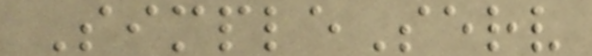SimpleServ
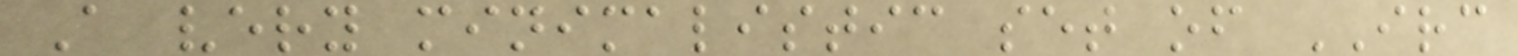A very minimalistic set of IRC
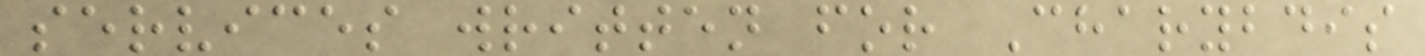services written for Charybdis
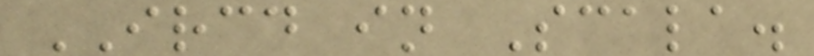IRCD in Scala.
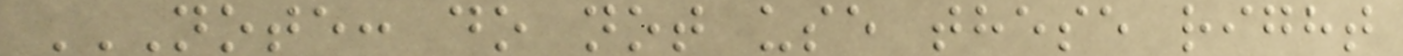NOTE: DO NOT USE THESE RIGHT
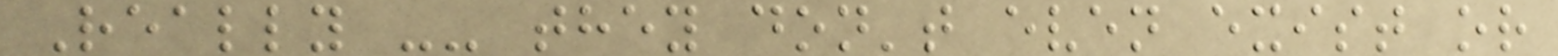Really -- they don't even exist or
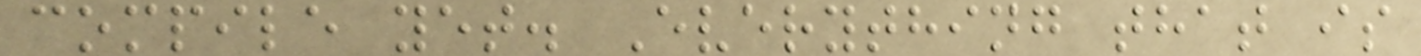compile yet. Everything that is
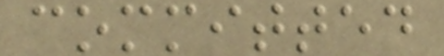committed
